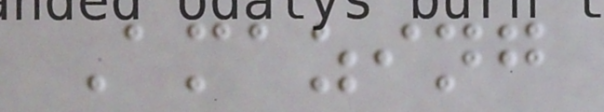Amazing
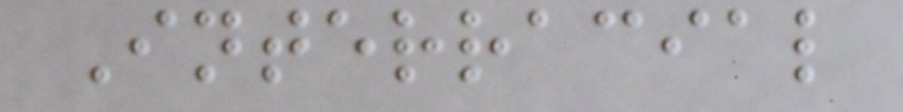Interracial
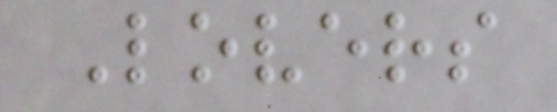Lovers
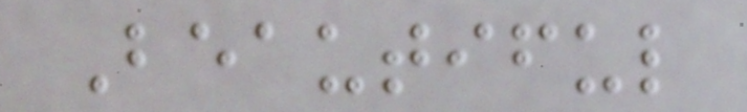Beautiful
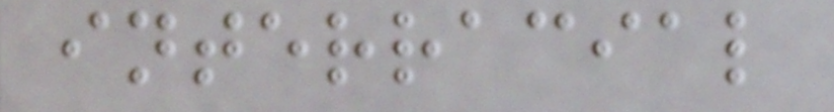interracial
